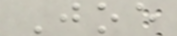Joe
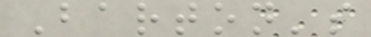Barton's
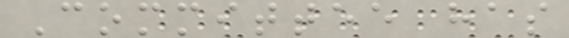Committee has
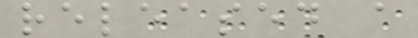released a
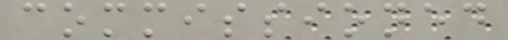commissioned
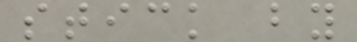stick by
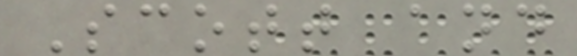Scott and
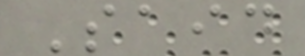Said
